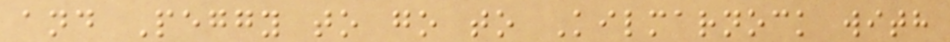and Peggy to go to Kilmarnock with
